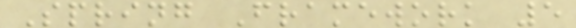Spring Framework 5
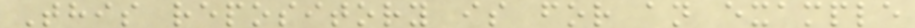This repository is for an example
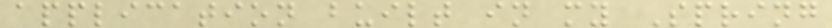application built in my Spring
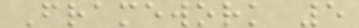Framework 5
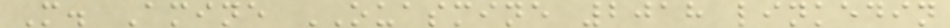M. Amine OUASMINE 2018 linkedin
